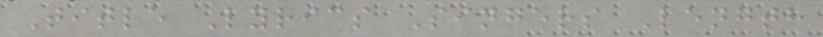Title Lyrics Singers Length
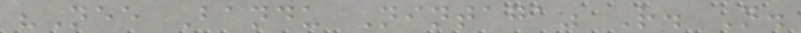"Nee Bandu Nintaga" R. N.
